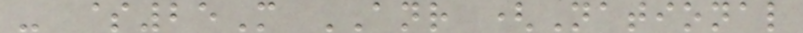- $25M ANR (National
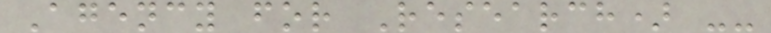Agency for Research) --
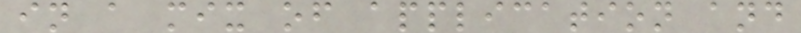in a mix of application and
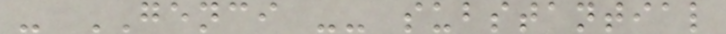- GENCI -- substantial
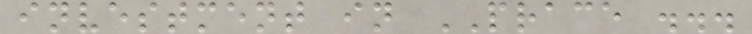investment in PRACE ...
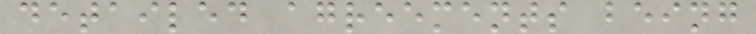detailed agreements being
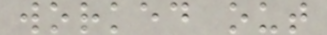worked out
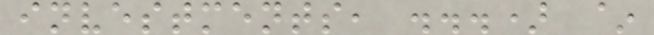investments, ...) ~
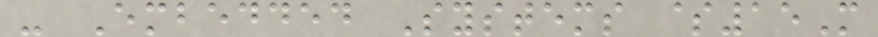- Embedded Systems $15M
